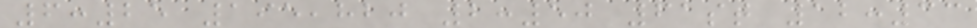6:25 195,820 2:50 61st 12:33
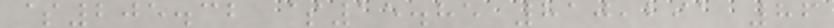$205.32 $15.85 810,291 86
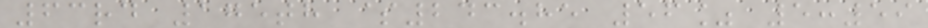63rd 175th $243.85 56% 5:59
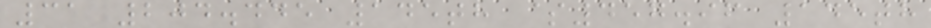31 204.445 145th $457.96 145th
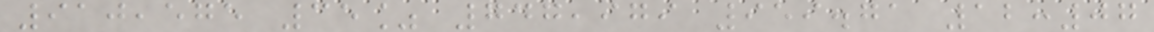910,575 35% 747,979 959.71 12:07
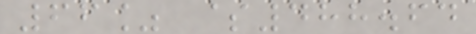66% $488.64
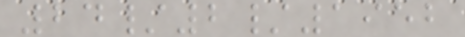24/2/1952
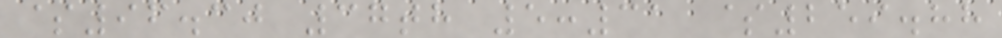$96.30 37th 5:31 $259.88
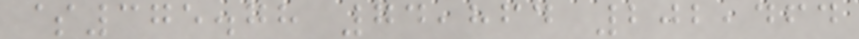$375.78 74,864 202,464
